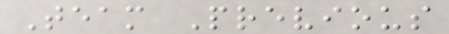Team Previous
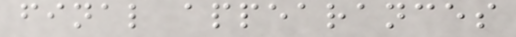final appearances
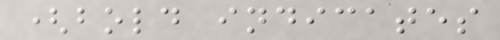(bold indicates
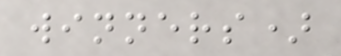winners)
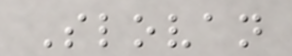Slovan
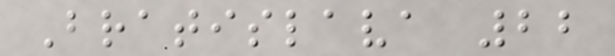Bratislava 22
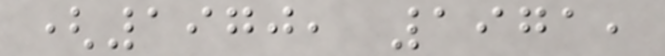(1970, 1971,
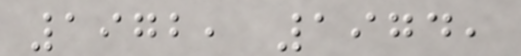1972, 1974,
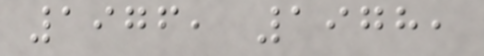1976, 1978,
